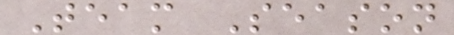Team Season
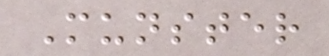Munster
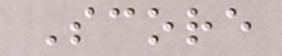Score
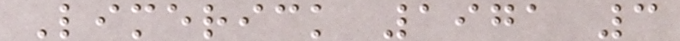Limerick 1971 3
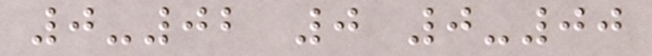0-02 0 0-00
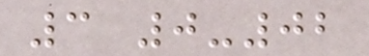3 0-02
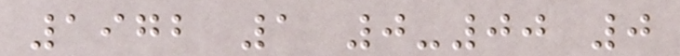1972 1 0-00 0
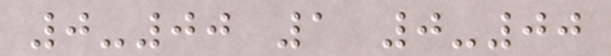0-00 1 0-00
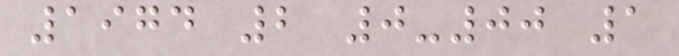1974 2 0-00 1
